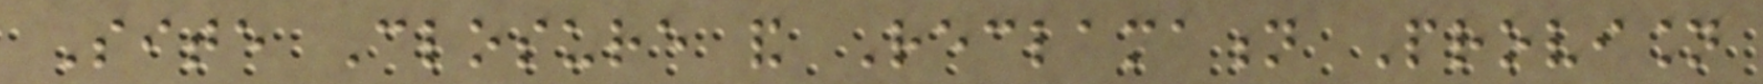Site Closure and Reclamation Provision
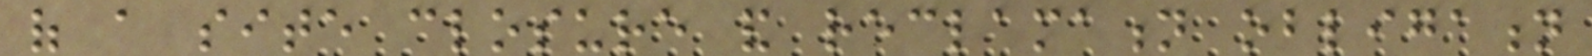of a site closure and reclamation obligation
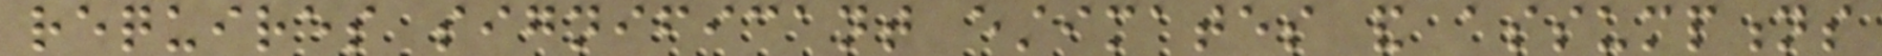requires significant estimates and assumptions
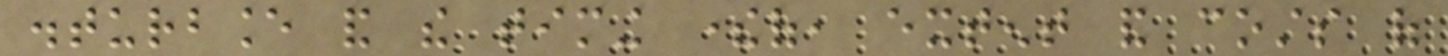disturbance and the timing thereof, extent and costs of
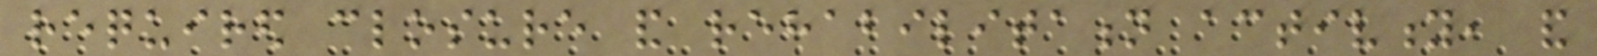required closure and rehabilitation activity, and
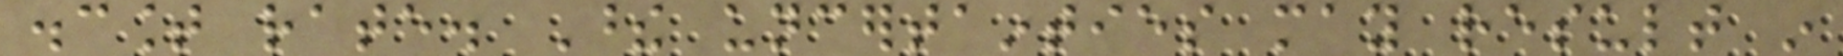discount rate. These uncertainties may result in
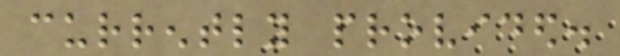currently provided.
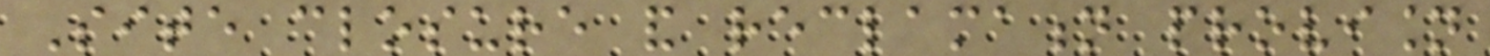Site closure and reclamation provision
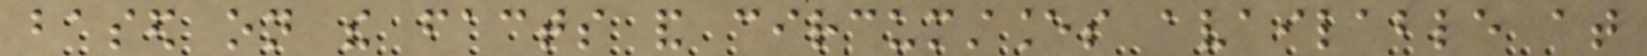based on the facts and circumstances available at
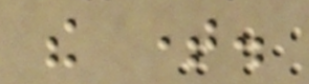the time.
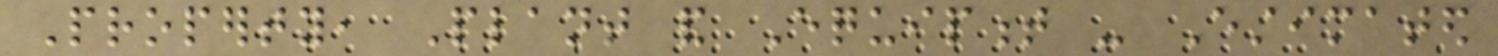Property, Plant and Equipment - Estimated
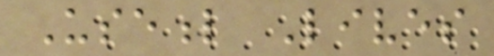Useful Lives
